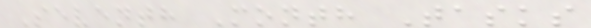Seventh Month Tasks
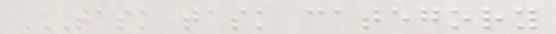TASK TASK CATEGORY
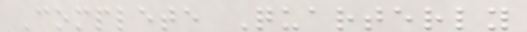Complete Quarterly
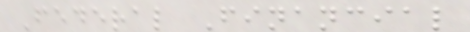Federal Financial
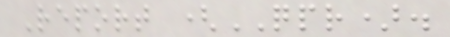Report (QPR).
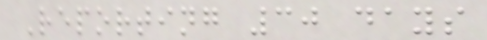Reporting 30 days
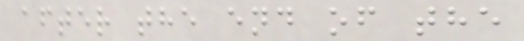after the end of the
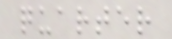quarter
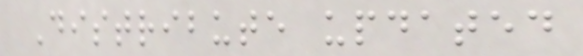Distribute updated
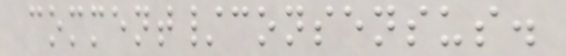comment/consensus.
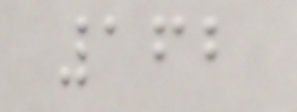162
